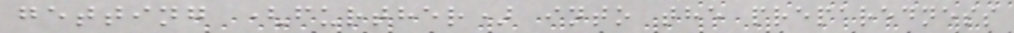getting (further) into the preparedness
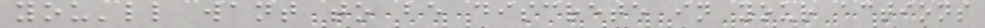you'll want to be discrete in your actions
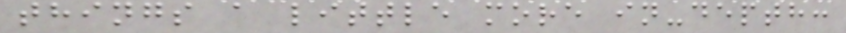things a little more in-depth:
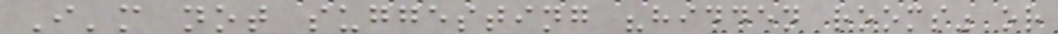I'm not suggesting "hidden rooms" or
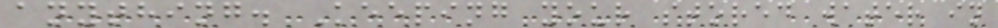anything. Keeping your stored water in
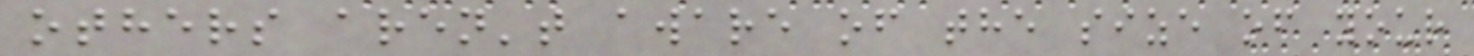others aren't aware of the size of your
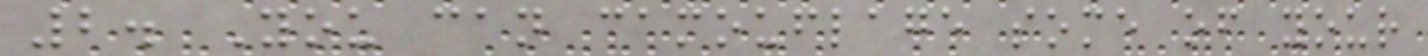2. You can camouflage some of your
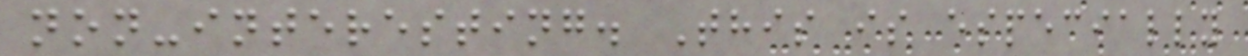non-interesting. This is especially
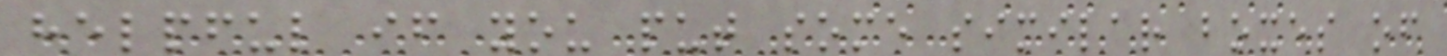helpful if you put some similar boxes of
